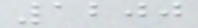1200
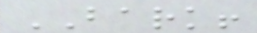BARK!
